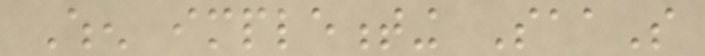When implementing SaaS
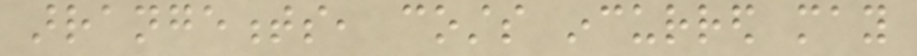arrangements, costs incurred may
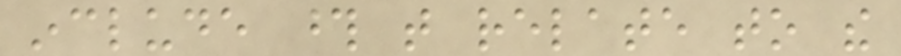include those that relate to the
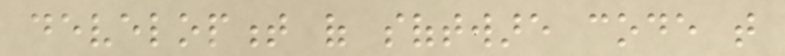development of software code that
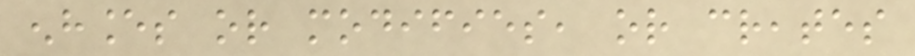enhances or modifies, or creates
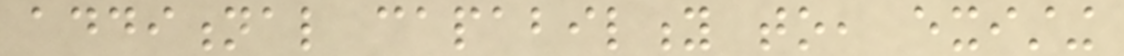additional capability to, existing
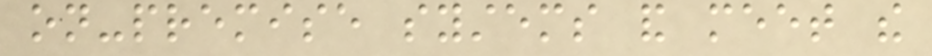on-premise systems and meet the
